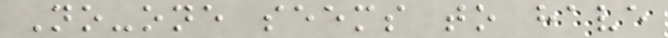No-one seems to have
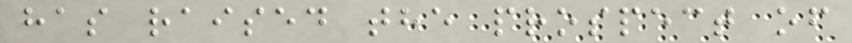has raised the prospect of
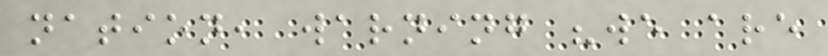nation, warning "we are
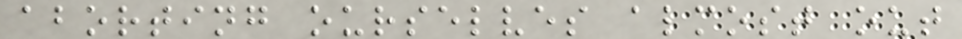aborting ourselves almost out
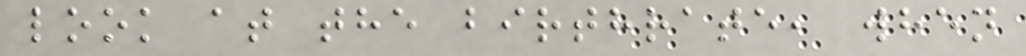look at the birthrate, when
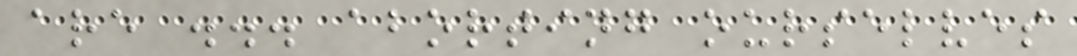are ... aborting ourselves
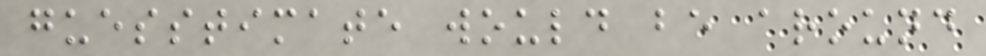guesstimate would be around
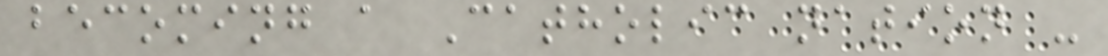becoming a Catholic nation -
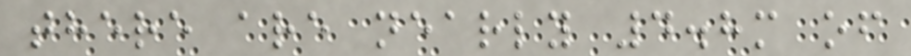there are nearly 4.8m of
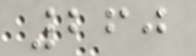260
